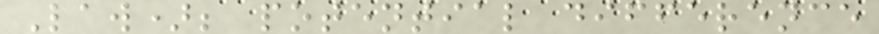Law); potential difference
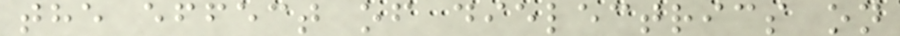the effect of dielectrics on
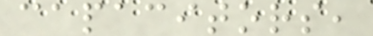capacitors,
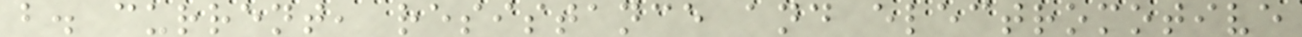b. current, resistance and electromotive
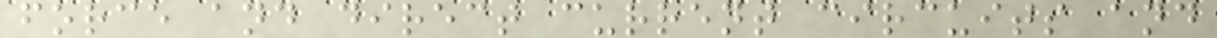force and direct current circuits and
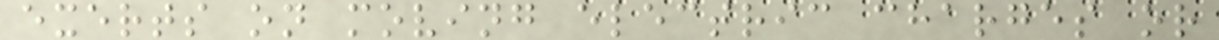exerts on moving electric charges or
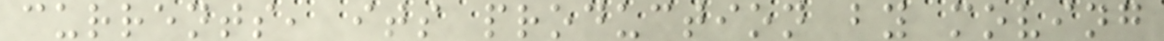currents, its production by moving
